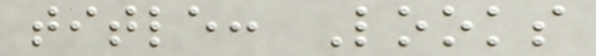title: Looks
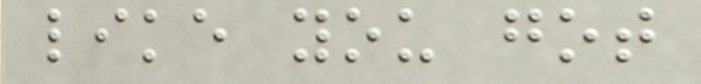like you got
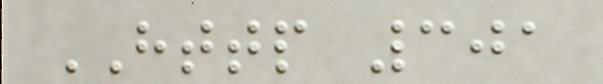HTTP 301
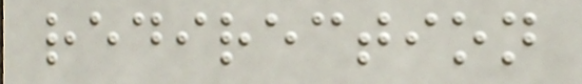redirection
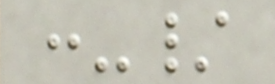:-/
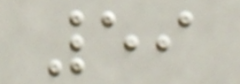59
